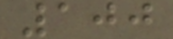100
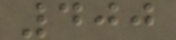400
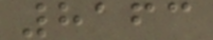8163
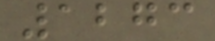1273
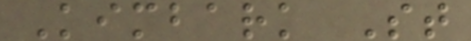Kimbark St
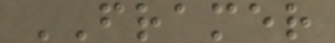FRAMER
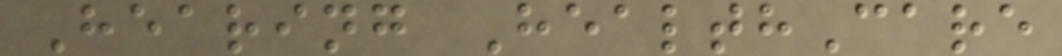Hearing HealthCare
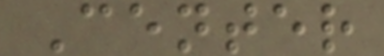Center
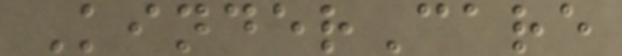KinderCare
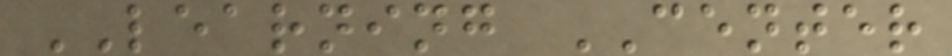LEARNING CENTER
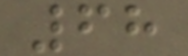68
